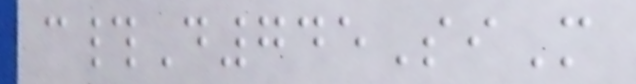c#D745SiM
